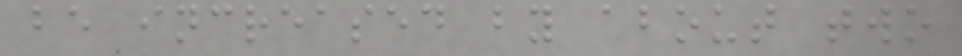be increased by about two
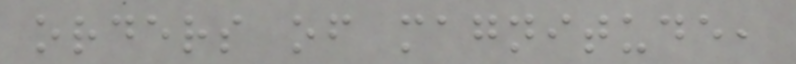orders of magnitude,
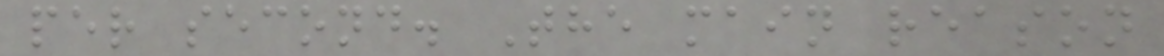per second. The main reason
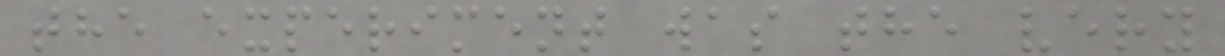the experiment was the very
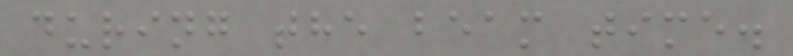during the beam time.
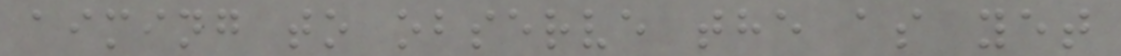aiming to observe the as yet
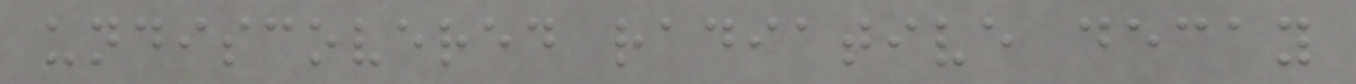undiscovered radiative decay
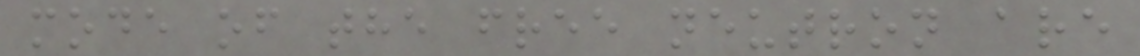mode of the free neutron are
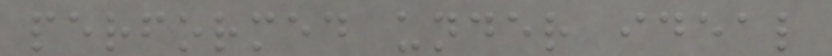performed under ideal
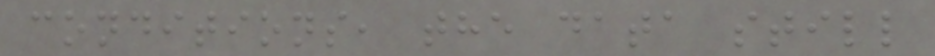conditions, the data still
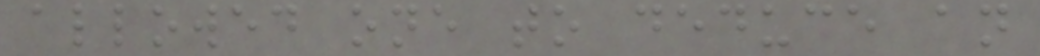allowed one to deduce an
